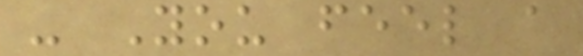- You feel a
